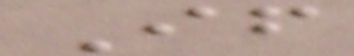If
